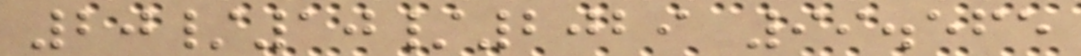20/10/2029 99.565
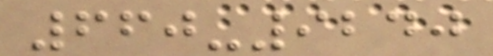660-9240
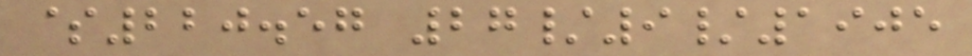$220.57 27/9/1905
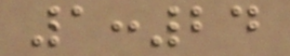1:24
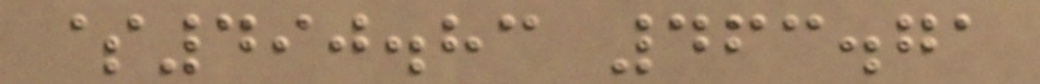$490.83 463.71
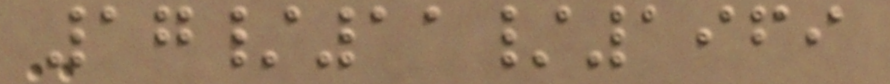17/11/1969
